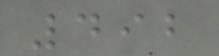492
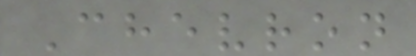Chevron
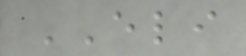ELI
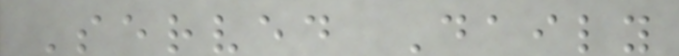Served Daily
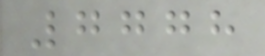7778
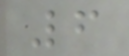6
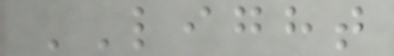LIGHT
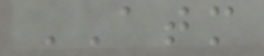ATM
